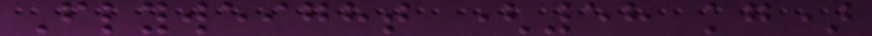Flyweight (58 kg)
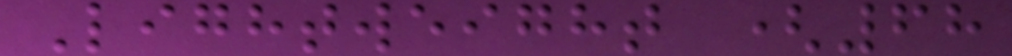Lightweight (68
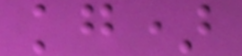kg)
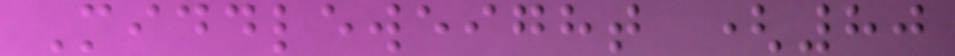Middleweight (80
